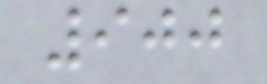900
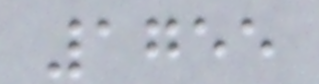1755
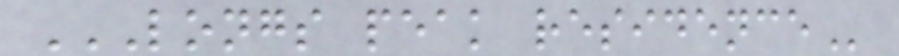LONGS PEAK RESIDENCE
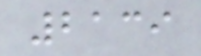2139
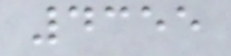4355
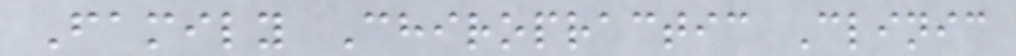Family Chiropractic Clinic
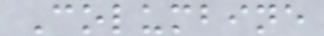Columbine
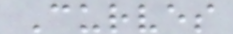Curves
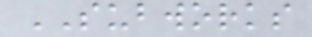SUBWORKS
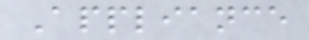Appliance
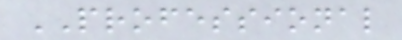PROFESSIONAL
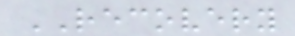RECOVERY
